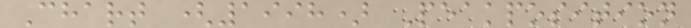Chart (1998) Peakposition
